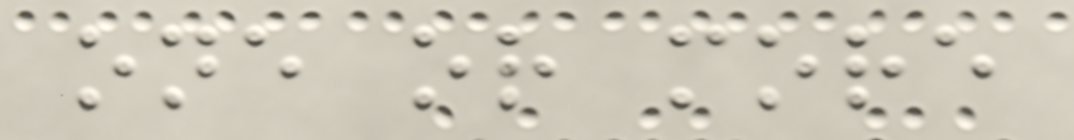one or more
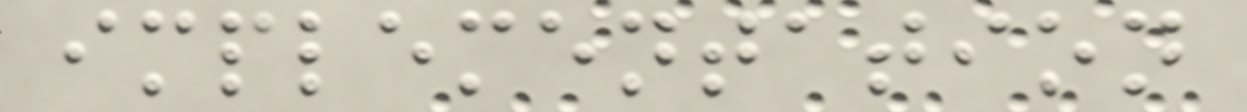implementation
